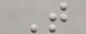T
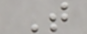T
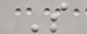S
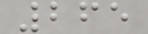265
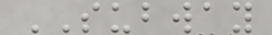SUBWAY
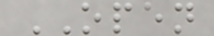OPEN
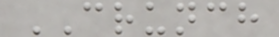CRUNCH
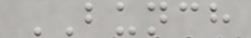BUNCH
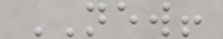NEW!
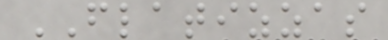FLATIZZAS
